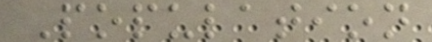Population
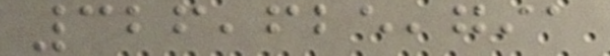326,625,791
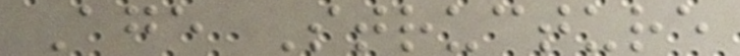Age Structure
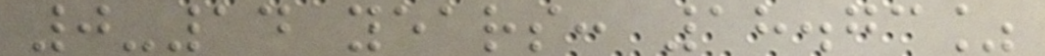0-14 years: 18.73%
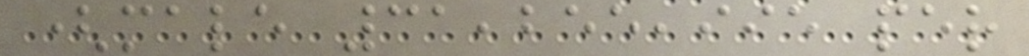(male 31,255,995 per
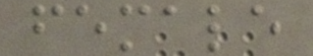female
